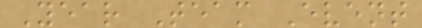Year Team Event
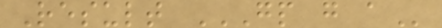Result GP G A
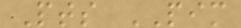Pts PIM
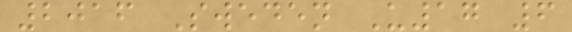2016 Sweden U17 6
